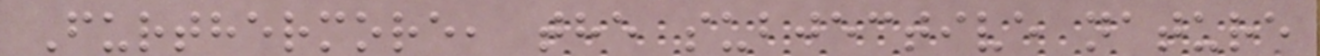Furthermore, the subjective nature
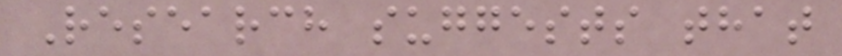Research suggests that
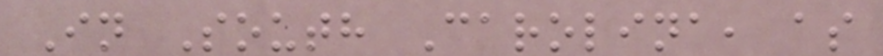In South Carolina, as
